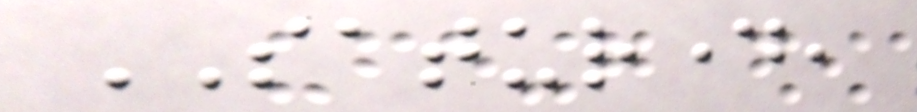SATURDAY,
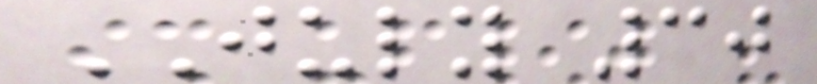JULY 30
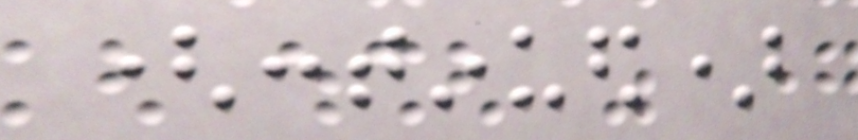(continued)
